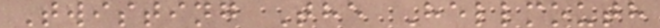Twisting The Hellmouth
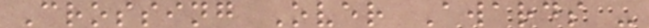Crossing Over Awards -
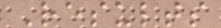Results
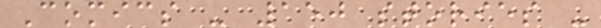Comics - 150 stories -
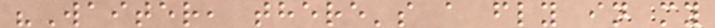"Waiter, there's a fly in my
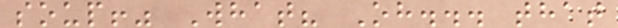soup!" What? Oh... that
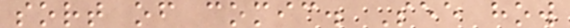sort of comic. See how
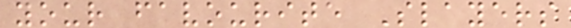your favourite Slayers
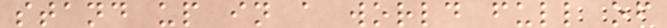stand up in a world full of
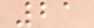21
